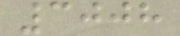3008
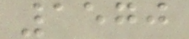1570
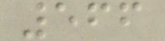566
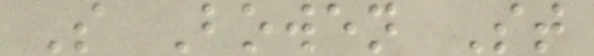S Bowen St
